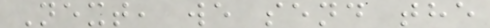Next, we send the
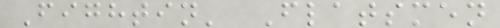Fightin' Flatsmen
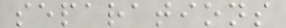separations
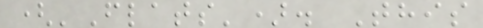('Flats'). This
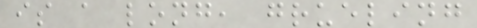is a long, grueling
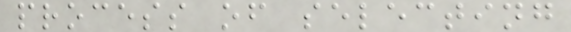process of selecting
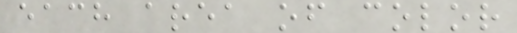each area of color
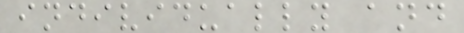individually and
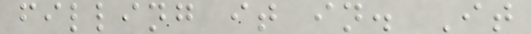filling it in. It
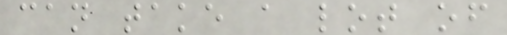can take a lot of
